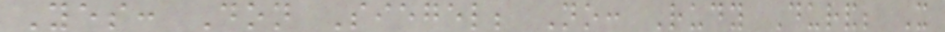Yes: Don Siegel; No: Rudy Durand; It
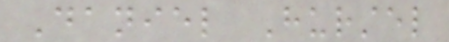Daniel Hurstel
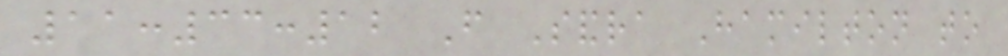11:33:12 From Sandra Hamilton to
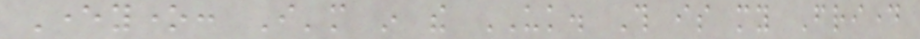Everyone: I'm in the UK. This is my Friday
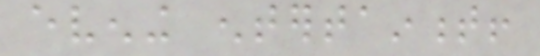evening entertainment!
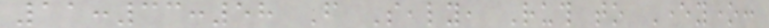11:33:58 From Sealy, Ruth to Everyone:
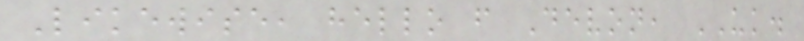Likewise, hello from Devon, UK.
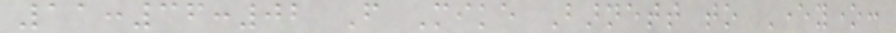11:36:02 From Mike Barnett to Everyone:
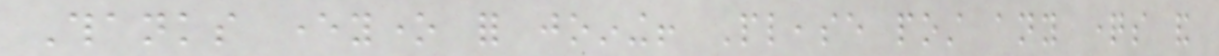Thanks everyone for joining! Please post any questions and
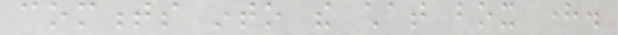comments into the chat box here.
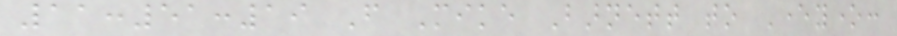11:51:19 From Mike Barnett to Everyone:
